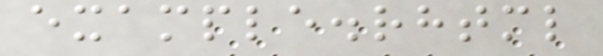example.rhtml
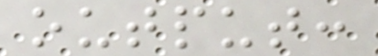output:
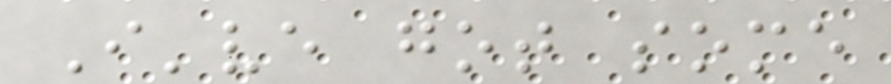I've got some
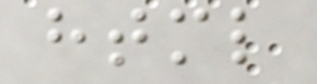html
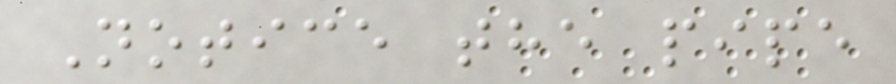Notice the pipe
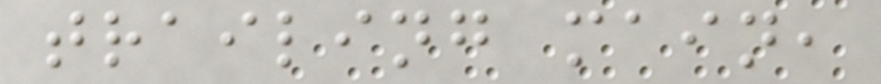trailing main,
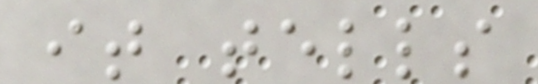it tells
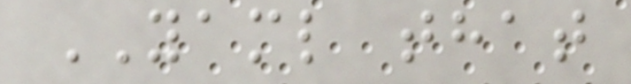YAML that
